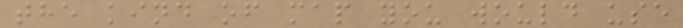the kind of map you would use
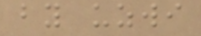by uzwi
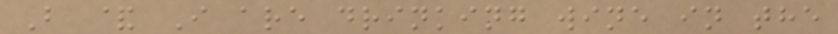B & I are drinking wine in the
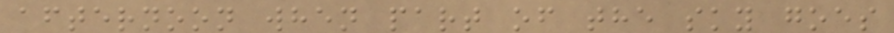afternoon when part of the sky goes
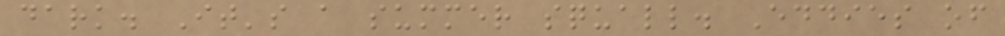dark. It's a summer squall. Eddies of
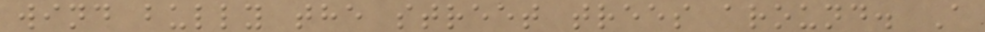wind bully the street trees around. A
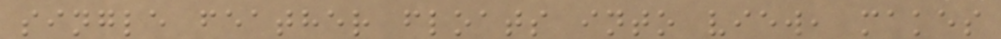single feather floats into view, makes
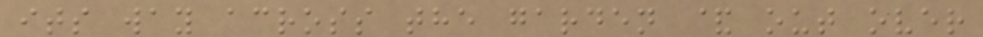its way across the garden & out over
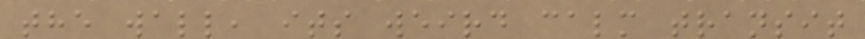the wall, its weird calm transit
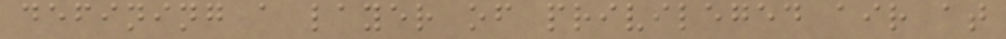defining a layer of privileged air at
